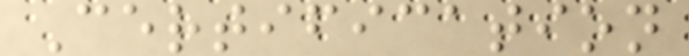Certification
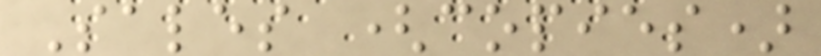Sales (copies)
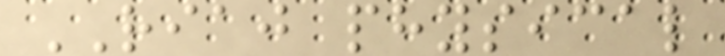RIAJ physical
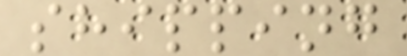shipping
